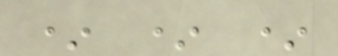* * *
